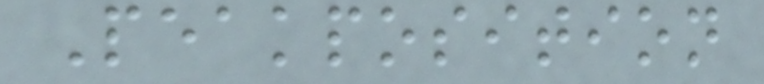Peakposition
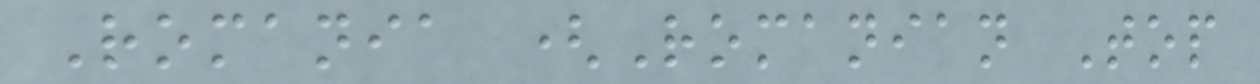Romania (Romanian Top
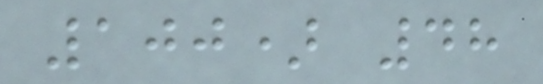100) 48
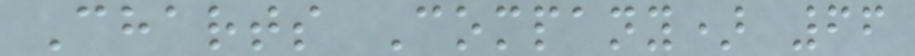Charts Company) 66
